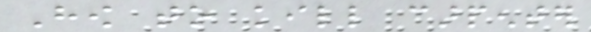How to kill carpenter
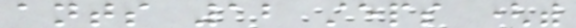ants 12 steps (with
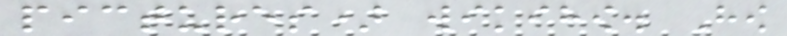pictures) wikihow. How
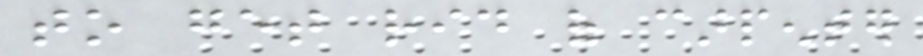to get rid of carpenter
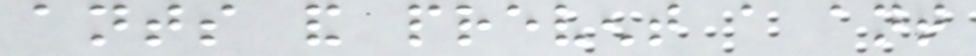ants and prevent a ant
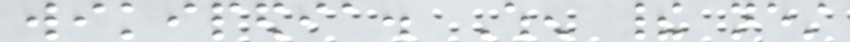wikipedia. When their nest
